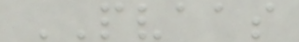PVAAS
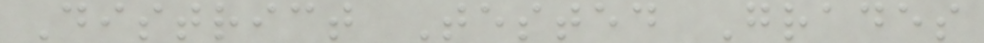District Tested Grades
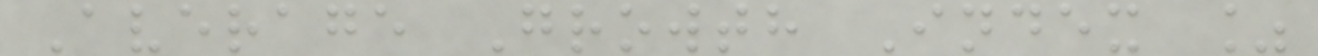Average Growth Index %
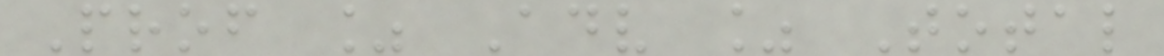Prof % Adv % Total
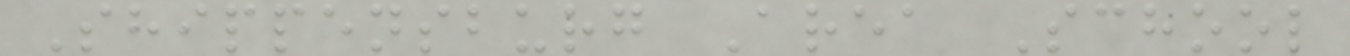Shippensburg Area School
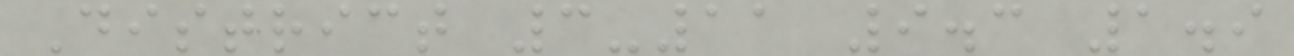District 3-11 9.3 1.9
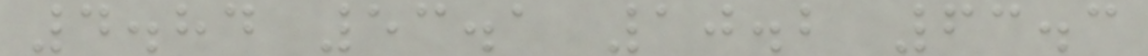4.84 53.1 10.2 63.3
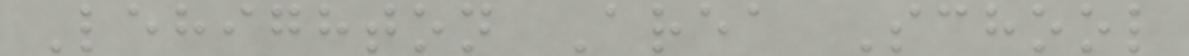Lehighton Area School
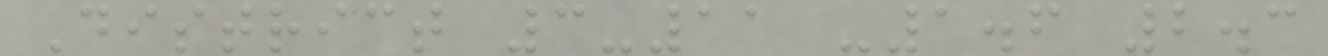District 3-11 -1.6 2.3
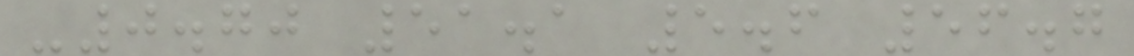-0.70 51.1 5.6 56.7
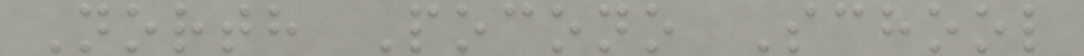North Pocono School
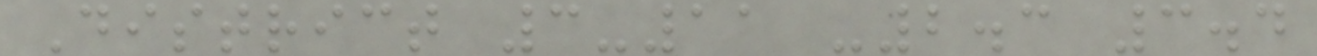District 3-11 -2.3 3.4
